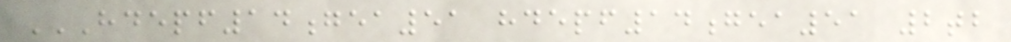HDEPF14GEA51 HDEPF14GEA51 2TB
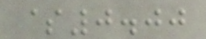$0.00
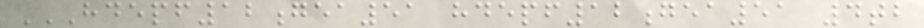HDEPF12GEA51 HDEPF12GEA51 4TB
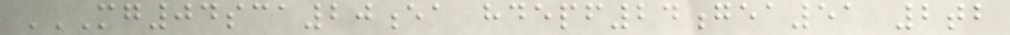MG04SCA20EA HDEPF24GEA51 2TB
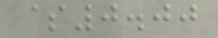$0.00
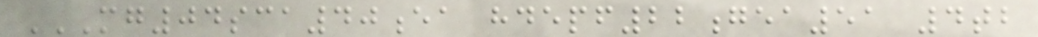MG04SCA40EA HDEPF22GEA51 4TB
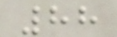88
